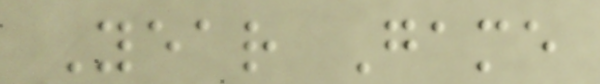Year Game
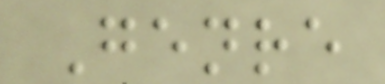Genre
